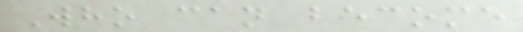Who can become
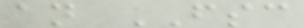an FSC
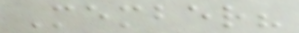Member?
